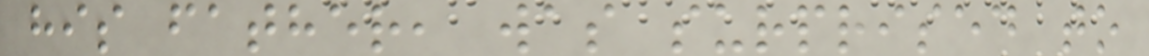his father, was surprised to
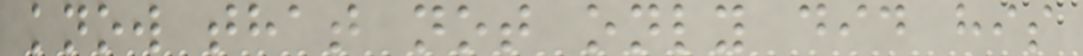know that not only did his
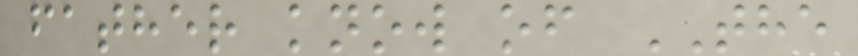father know of THE
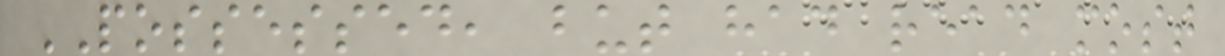POSSESSED, but had read most
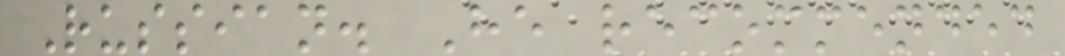Russian. He recommended
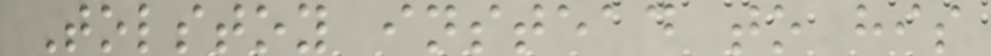Tolstoy instead to his
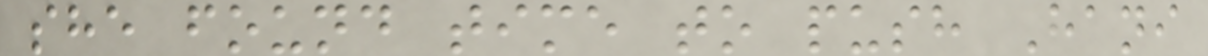she found time to push Hani
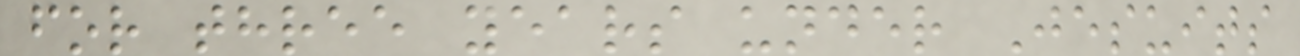for three years under Jesuits
